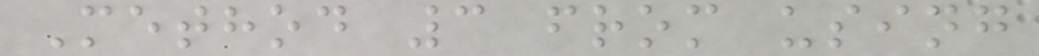Method 3 from using
